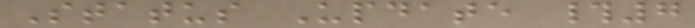Status Update #7
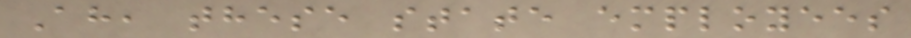Ah, these state employees
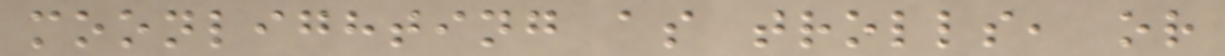moonlighting as trolls, or
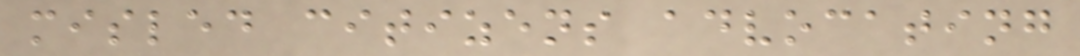misled citizens advocating
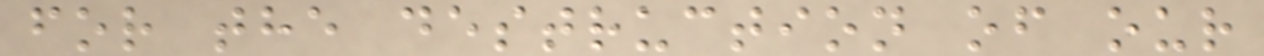for the destruction of our
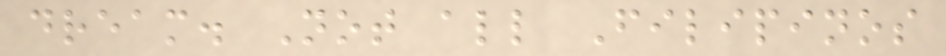dream. Not all Filipinos
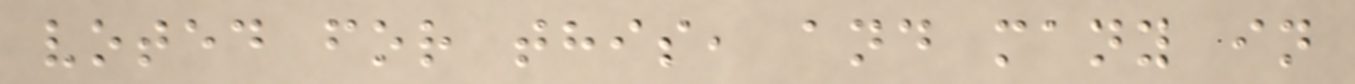voted for this, and many in
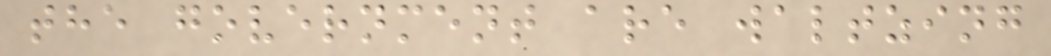the government are waltzing
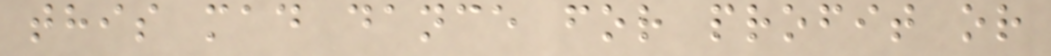this mad dance for profit or
